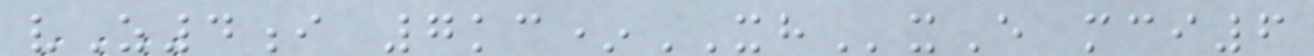vZ4i 7kc*XHxE mci6
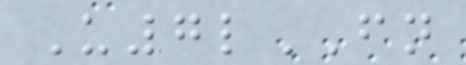U7lFN
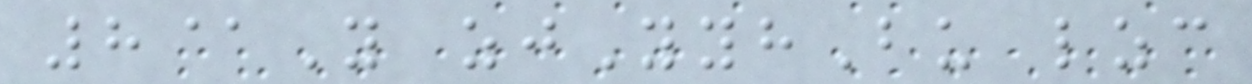8@Y zjYyhBu lzc
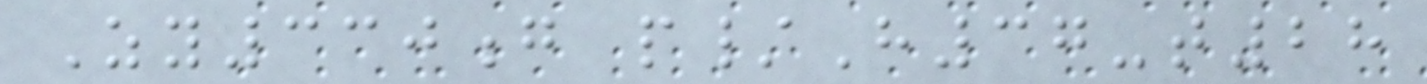Zy330g p/H37-t28
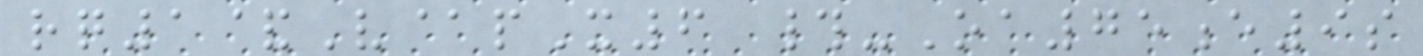rq1&V@pX6 #-Oa75e9s
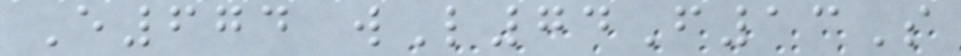E674 wL74F13S
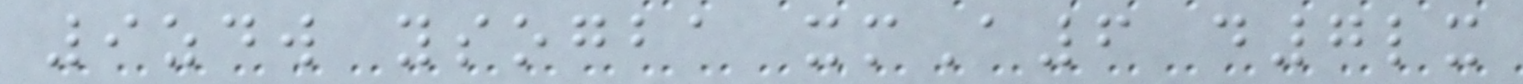9zdw ysogba xmA6 d7lx
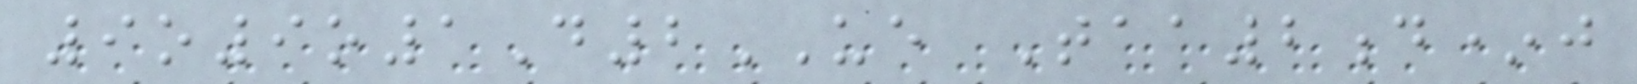9o9o1D2UE Taa2d*j
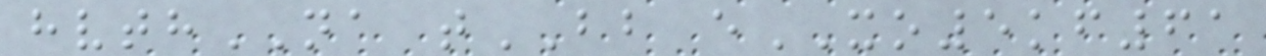hvthNA tBB eXO5kf61
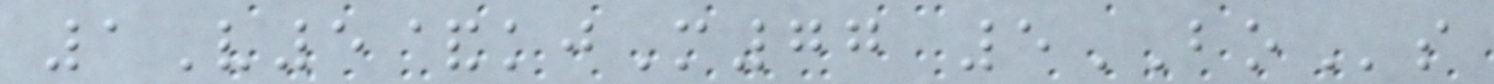1V5&kjM77 5BOs
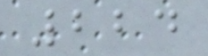224
